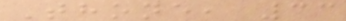Thone, 33
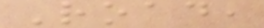Road,
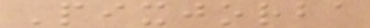Pixjorba
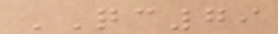QC79
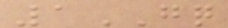1GQ
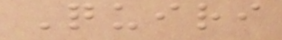Quiri
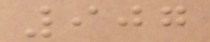907
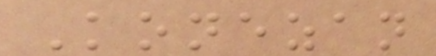Konezan
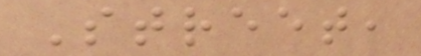Street,
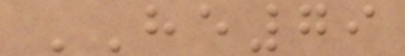HE79
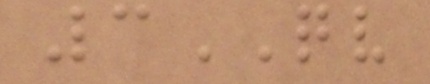3QV
